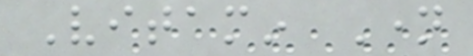Vitamin Name
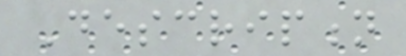Description
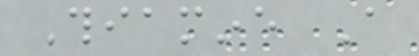Thiamine A
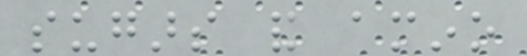sugars and amino
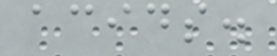acids.
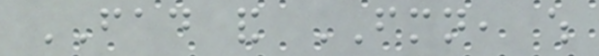FAD and FMN, which
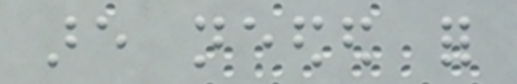are needed for
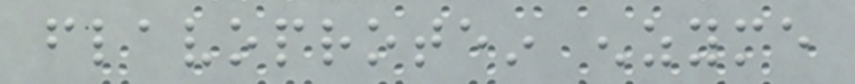flavoprotein enzyme
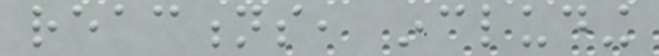reactions, including
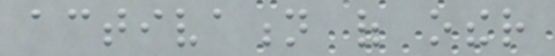activation of other
